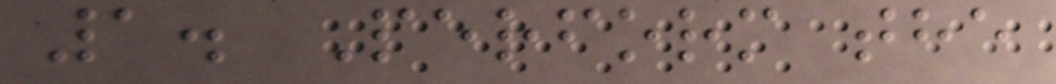1. Perform the
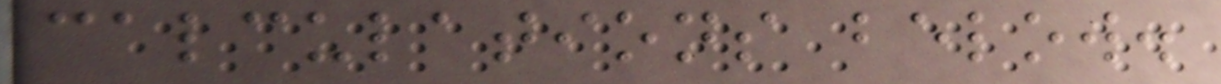calculations below.
